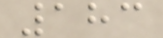183
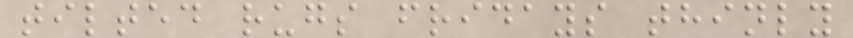tilted rugs fridays thinly
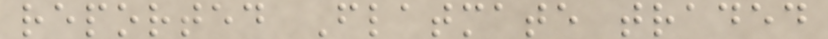reported Flatmate traded
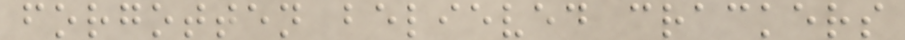forgotten believed crackers
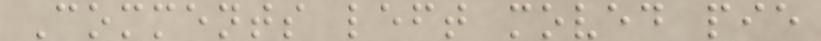Comments left moved pie
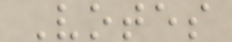Votes
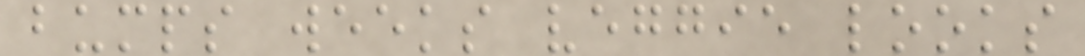bumps weeks veggie looks
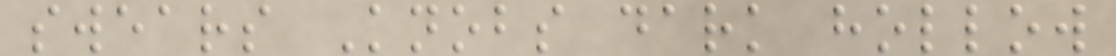swears Knobs dark hollow
